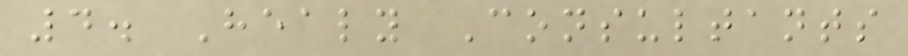4. Healy Consultants
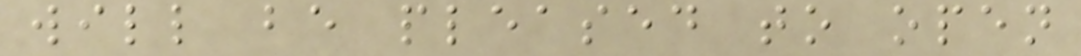will be pleased to open
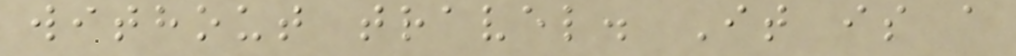without travel. It is a
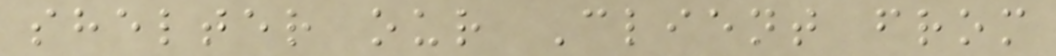shelter our Client from
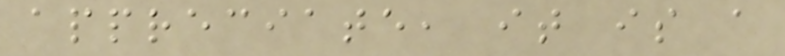appreciate, it is a
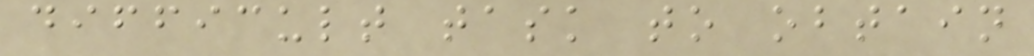difficult task to obtain
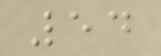54
